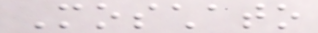Moschato
